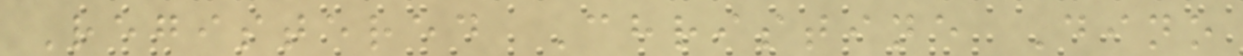Registered Christine Dino
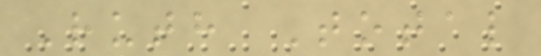Ruth Total
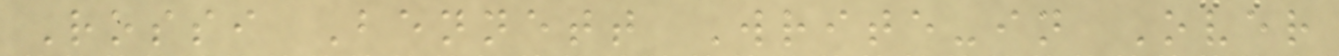Rossi Bennett Write-in Over
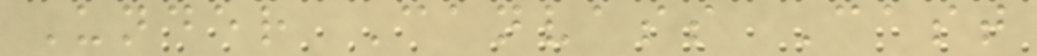Under Canvass Cast
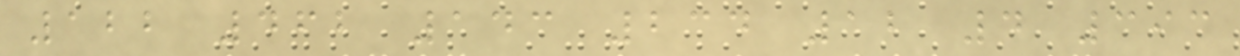122 462 143 234 12 4 393
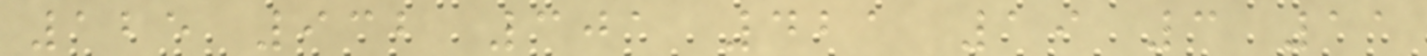125 932 301 421 19 3 11
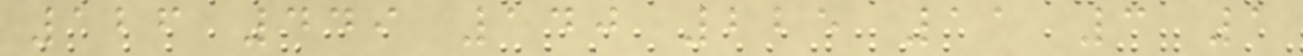126 449 140 225 11 3 1
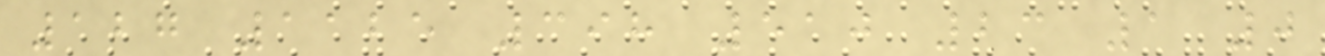127 1125 398 510 23 1 0
